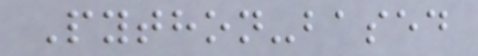Python-based
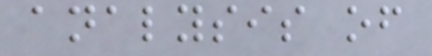analysis of
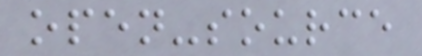open-source
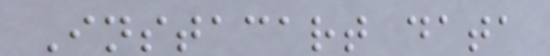Instacart data
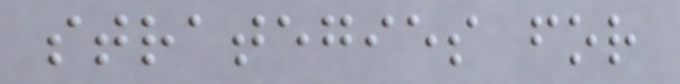strategies for
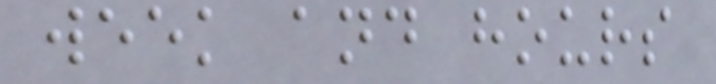week and hours
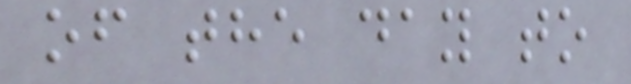of the day to
